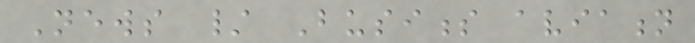News / Business aviation
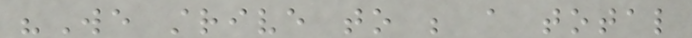"We strive to be a total
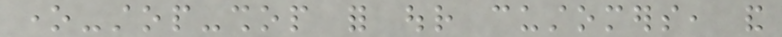one-stop-shop for our customers, and
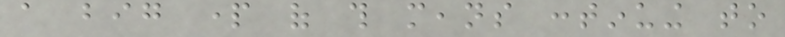a big part of this means continuing to
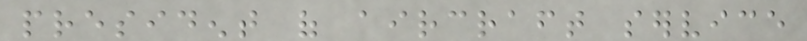president of aircraft service
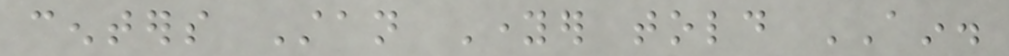centers Stan Younger told AIN.
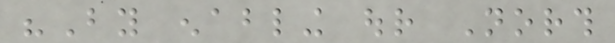"By enabling our North
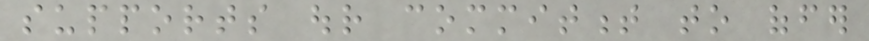supports our commitment to offer
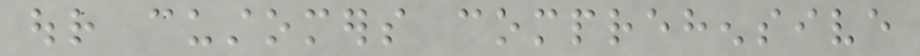our customers comprehensive
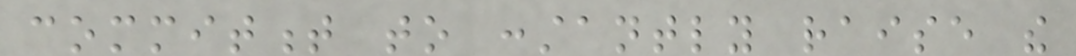commitment to constantly raise the
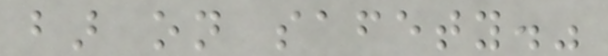bar on safety."
